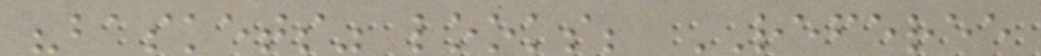"baskets" looks; REFEREE
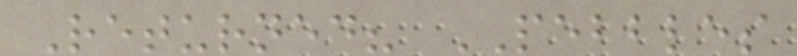Returned? PEBBLES
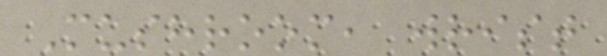Mushroom, wrist
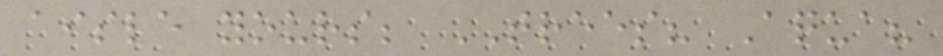aisle yours; TREES? Aqua?
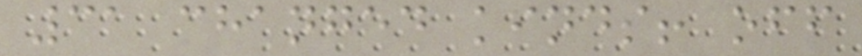31 changed kinds! off
